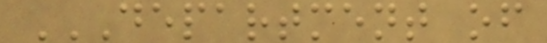DEPARTMENT OF
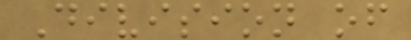Division of
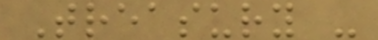Treasury -
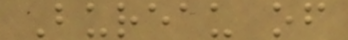Bureau of
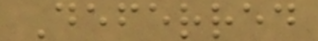Deferred
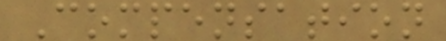Compensation
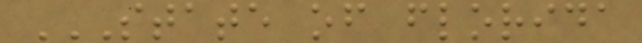STATE OF FLORIDA
